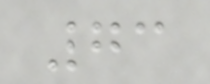73
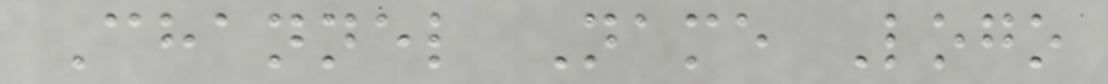Channel Name Logo
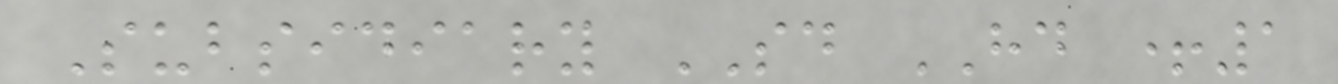Subsidiary SD HD +1
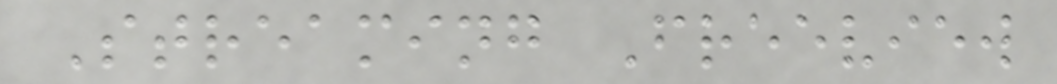Streaming Freeview
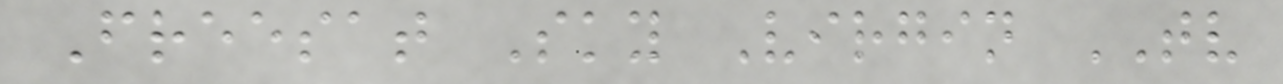Freesat Sky Virgin TV
